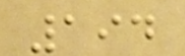194
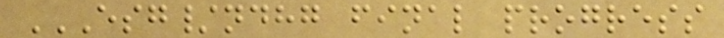ESG/NDHG FINAL PROGRESS
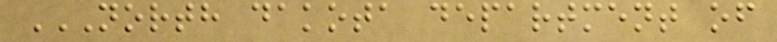NORTH DAKOTA DEPARTMENT OF
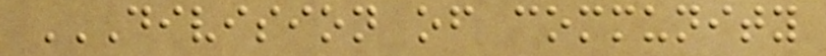DIVISION OF COMMUNITY
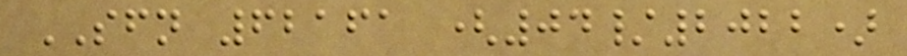SFN 62161 (04/2022)
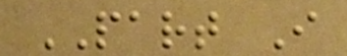PART I
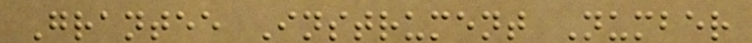Grantee Instrument Number
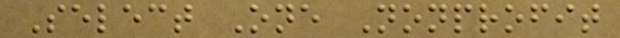Select One Nonprofit
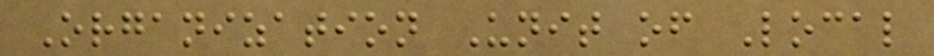Organization Unit of Local
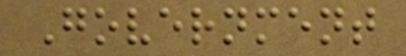Government
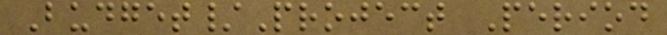Budget/Project Period
